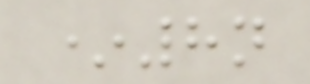*8n
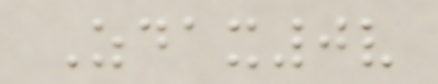Zdax0v
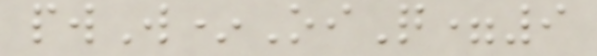pwW*OiQ=9
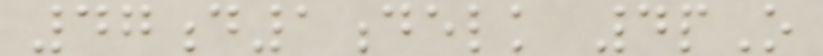47d1delk 4pO
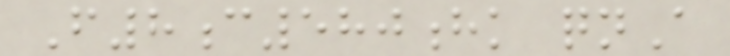F8c580hk qnA
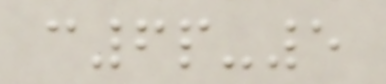c6p-5
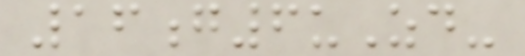16g6uZd-
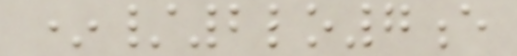*/2lo7e
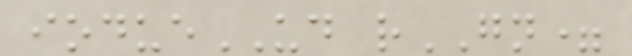iodueUD rGN=
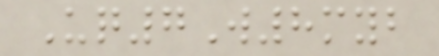Uq7W8myb
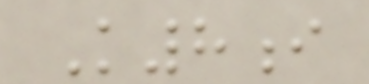K8i
